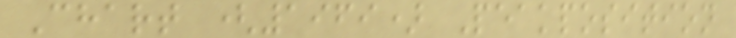Chart (1969) Peakposition
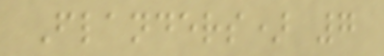Flanders) 7
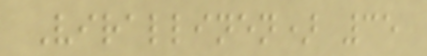Virallinen) 35
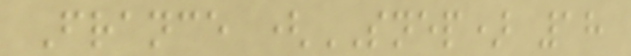France (SNEP) 18
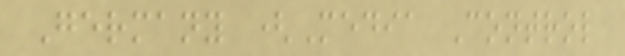Germany (Media Control
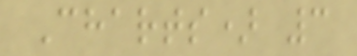Charts) 3
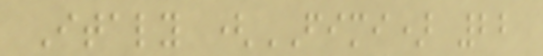Italy (FIMI) 22
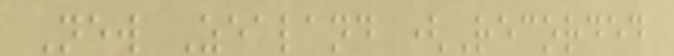New Zealand (Recorded
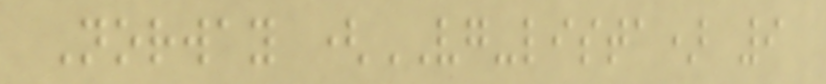Norway (VG-lista) 9
